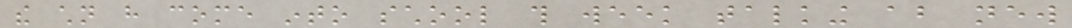the children have come into school this week talking about new
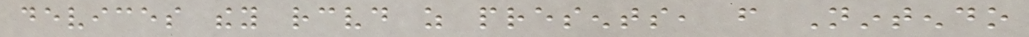devices they received as presents, from Nintendo
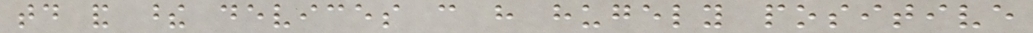today and these devices can have hugely positive
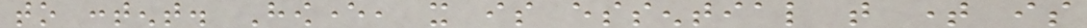to content. However, it is essential that time is
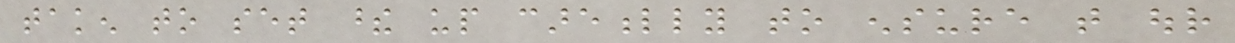taken to set these up carefully to ensure that our
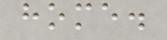home.
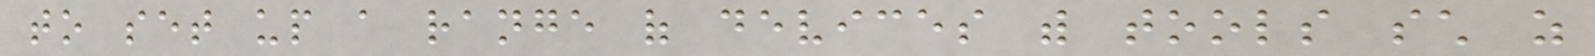to set up a range of devices with tools such as
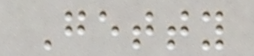Getty
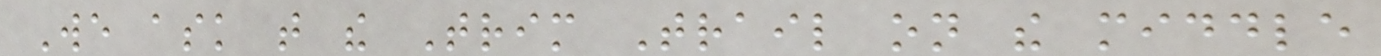We ask that the Trim Trail on the middle
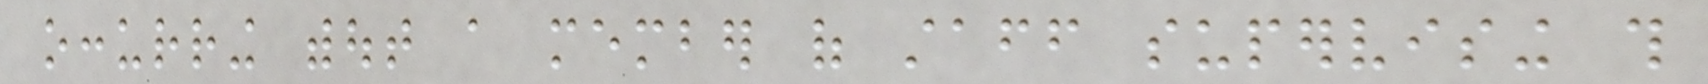occurring without a member of staff supervising this
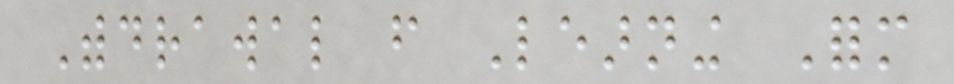Withdrawal from Learning Form
